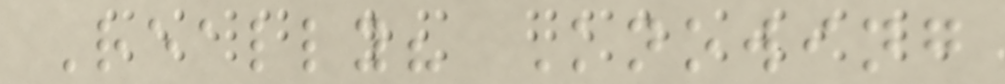Really? Knowing
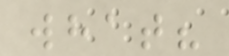what?
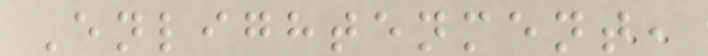Enlightenment,
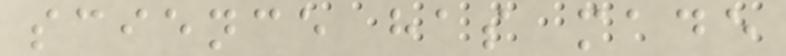science has made
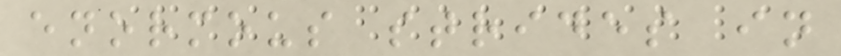enormous strides in
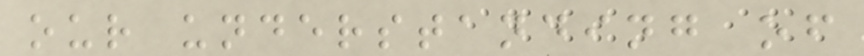our understanding of
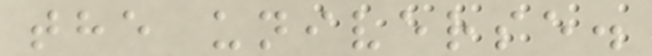the universe.
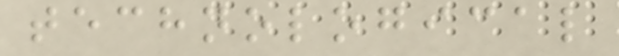technological
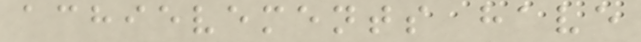achievements have
